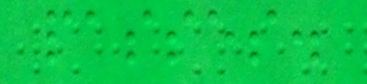passes.
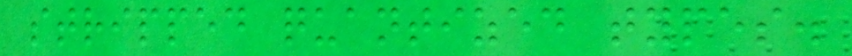stripped quantized types.
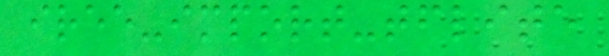iree-import-tflite
